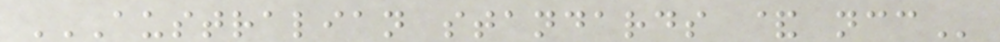AUSTRALIAN STANDARDS & NCC
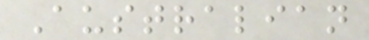Australian
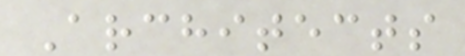Architects
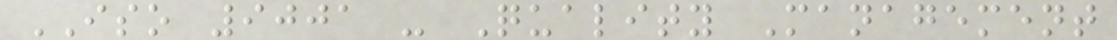ISO 9001 - Quality Management
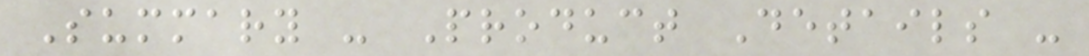Summary - Product Details -
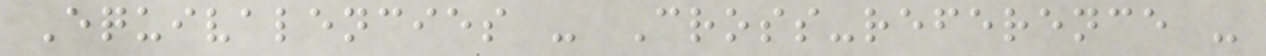Equivalencies - Cross-reference -
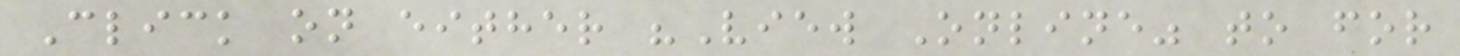Click on either "View Online" to for
